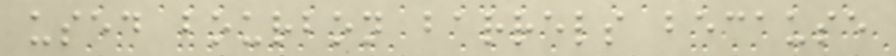used bourbon barrels because
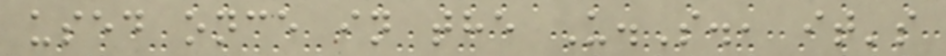used once in the U.S., it's
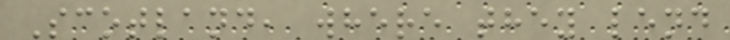Scotland, where they lend
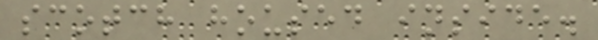scotch housed inside.
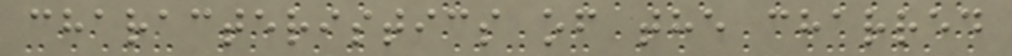characteristics of the charred
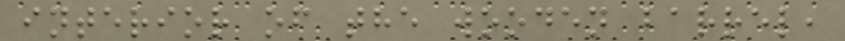interior of the wooden barrel,
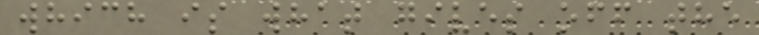which is what gives off the
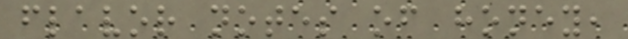flavor notes of honey,
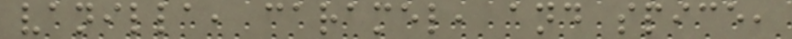vanilla, caramel, and spice,
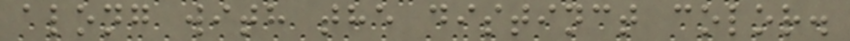along with the distinct color.
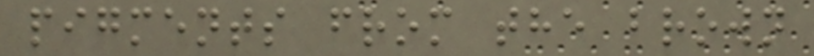pigments from the brown
